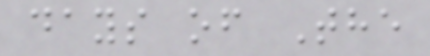days of The
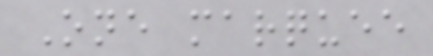One marquee
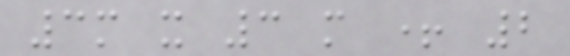3m x 3 m + 2
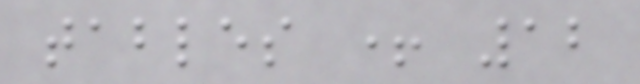tables + 12
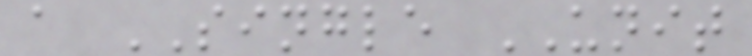a SINGLE UNIT
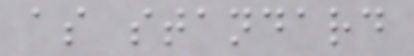as standard
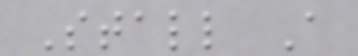Stall A
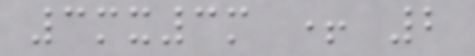3mx3m + 2
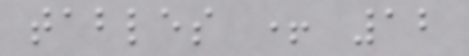tables + 12
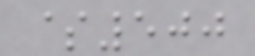$500
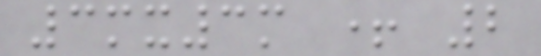3mx3m + 2
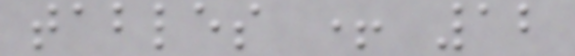tables + 12
